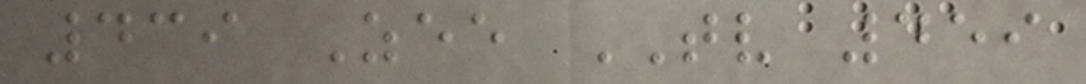439 Zee TV 459
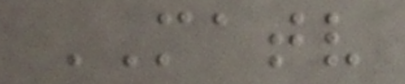MATV
